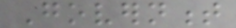Government
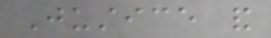Justice and
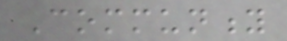Community
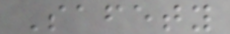Safety
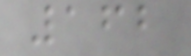162
